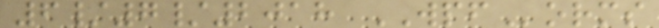6/7/2018 WPForms
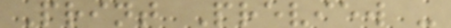Print Preview -
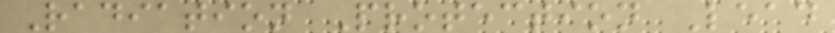Radiation Protection Lead
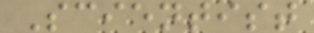Scientist
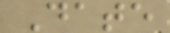Date
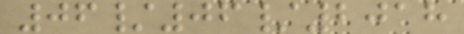06/06/2018
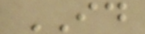ID
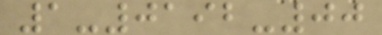1-0192-00
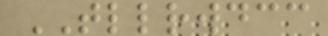TLLRWDCC
